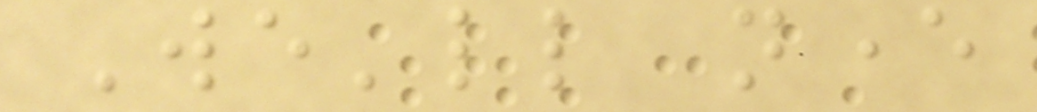We'll never
